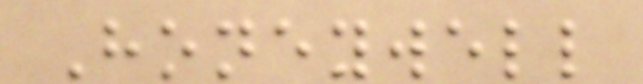Honeywell
